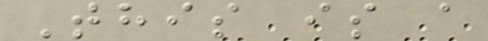This is a
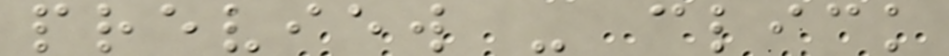preview - click
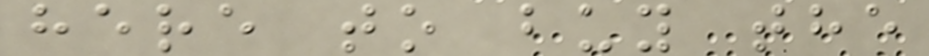here to buy the
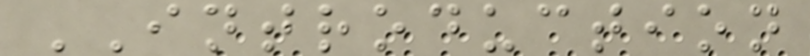INTRODUCTION
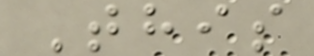This
